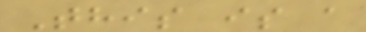This is a
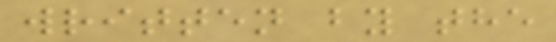written by the
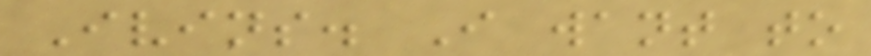Ivins. I want to
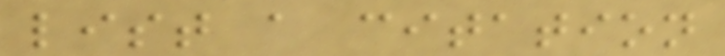list a citation
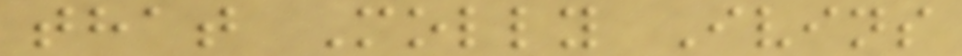that Molly Ivins
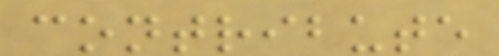contribute
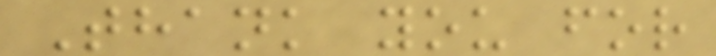Thank you for
